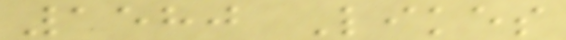1580 Likes
